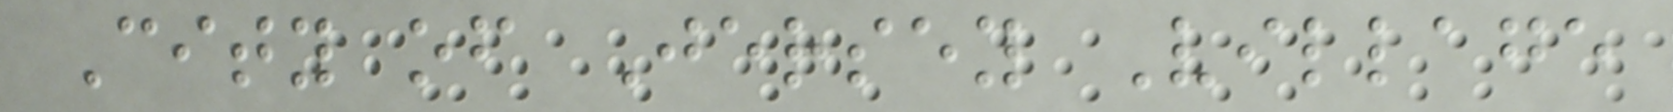City of Jersey Village
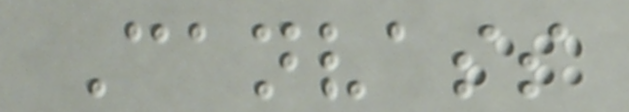Canvass
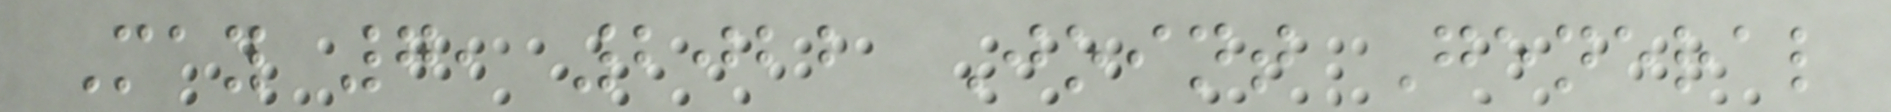May 7, 2022 Joint General
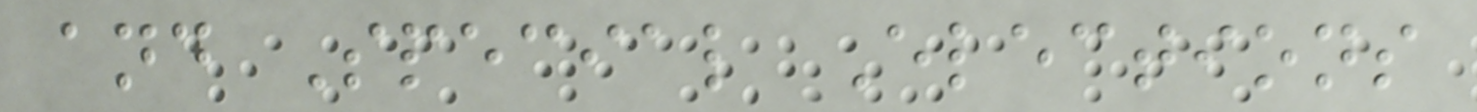and Special Elections
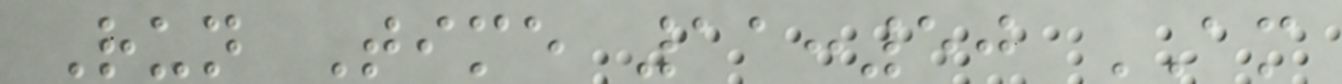Run Time 11:50 AM
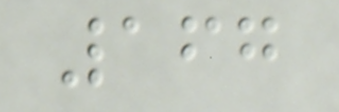167
